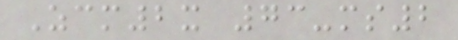Zcm2x 73-ms2
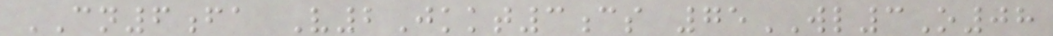CN6fa V2Jkkt3cs 75WL3O08
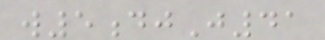w5djJ41
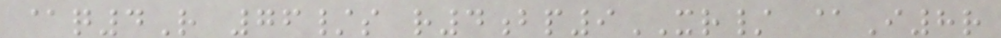@q4R 76/s r4bp9XR/ @I8r
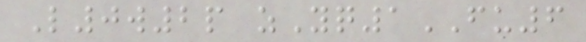L0w2p zYq1FU6
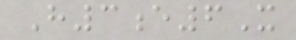H3e6X
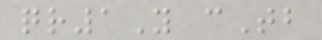qr1Y cTb
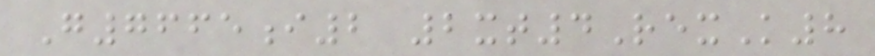G7665i2 2xt4RexK8
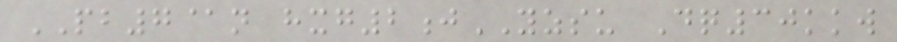PB7@n hxg2jYZSU Dq30kkw
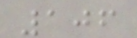106
